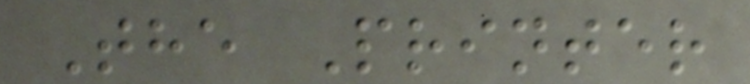The Printer
